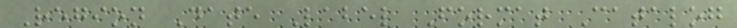Region Date Label Format Catalog
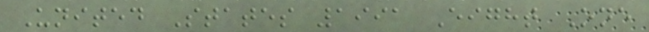United States 1991 Eight One
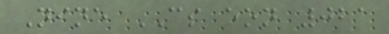Nine CS eon 021
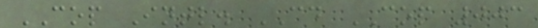COP Intl. CD COP 003
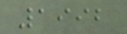1992
